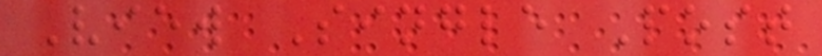View Single Post
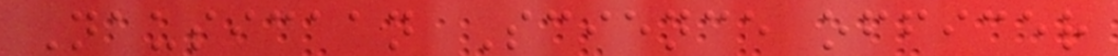Nausicaan Science officer
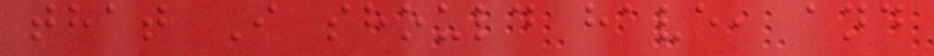that I should have, and
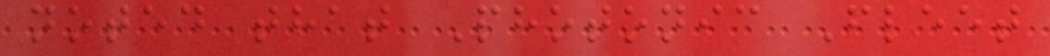noted that Photonic Fleet
